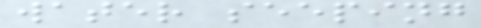water seeping
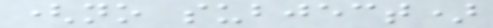(no subject)
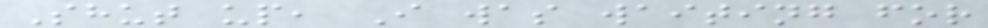Shut up, I was waiting for
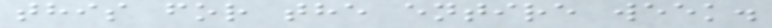this for the entire week.
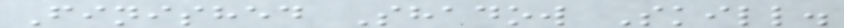Finished Shadow Skill.
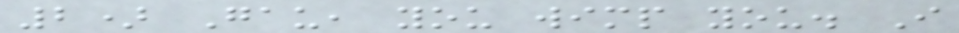2) Gau, you wimp you. I
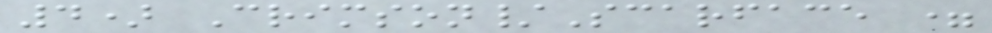4) Crimson/Scarface =
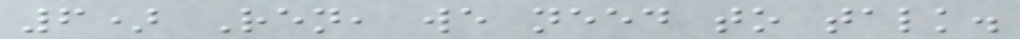6) Ren, we need to talk.
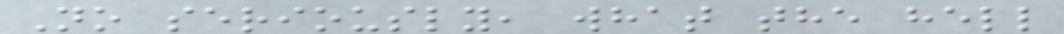No seriously, what the hell
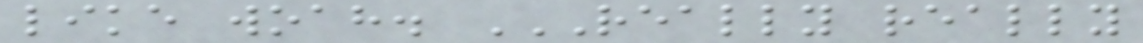like woah. REALLY REALLY
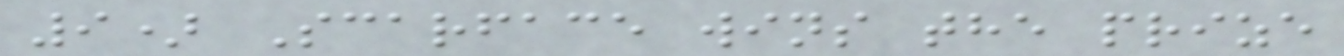9) Scarface wins the prize
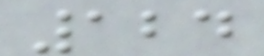124
